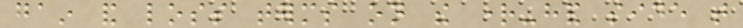gain and loss terms on the right-hand side that
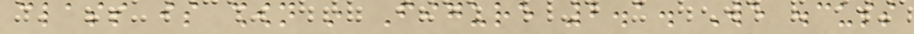class is shown in Figure 2.1. We discuss
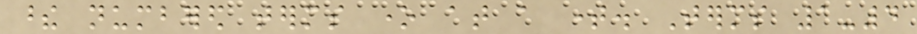these numbered terms one at a time. Terms 1-4
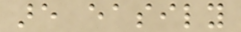are easily
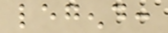legend:
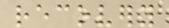recovery
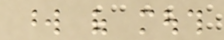word of mouth
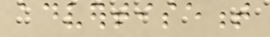advertisement
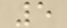5
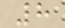8
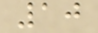10
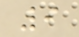9
